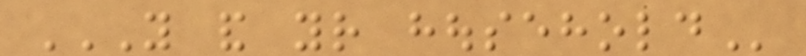YOU AND YOUR HOUSEHOLD
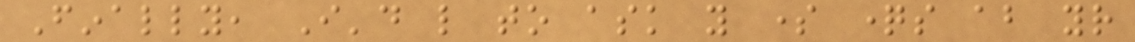Finally, I'd like to ask you some questions about your
